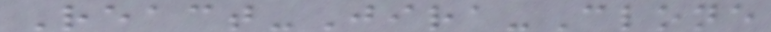React-Jira-Clone
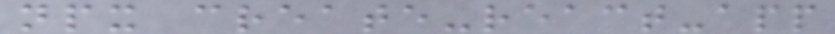npx create-react-app
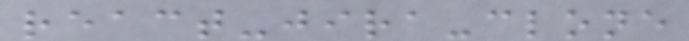react-jira-clone
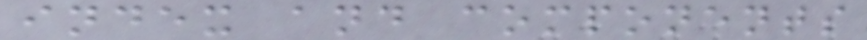index and components
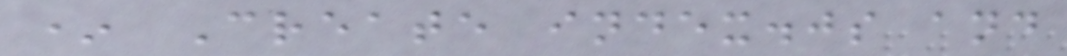* Create index.js and
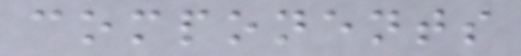components
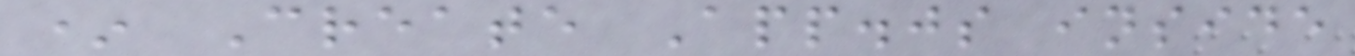* Create App.js inside
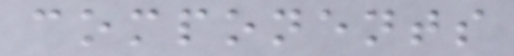components
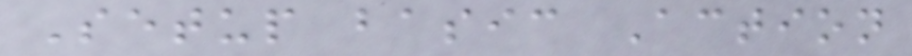Setup basic Action
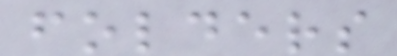folders
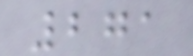271
